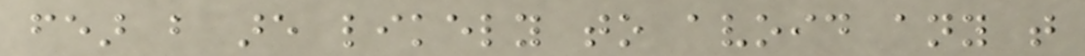fear but are likely to avoid any that
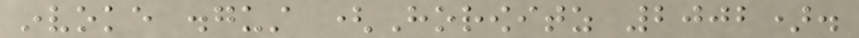invoke disgust (Horowitz 2002).
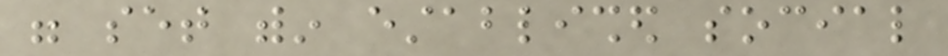were set within established social
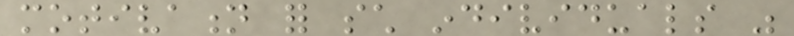motivation for such individuals was
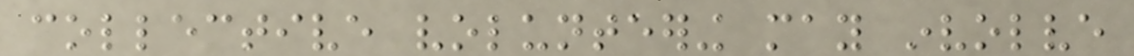collective volunteering may involve
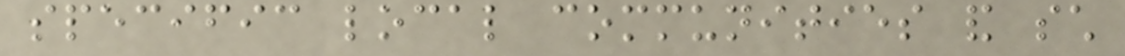specific local communities and such
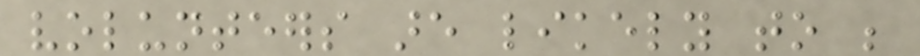volunteers are likely to be
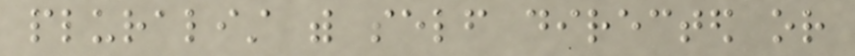pluralist with self directed or
